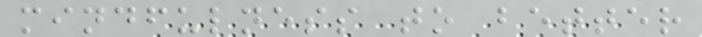mindfulness to better
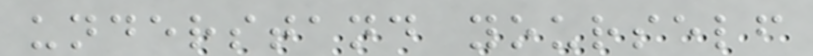understand yourself
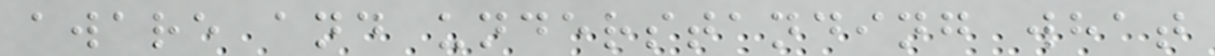aware and understanding what
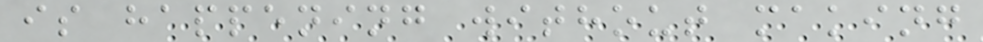is happening without making
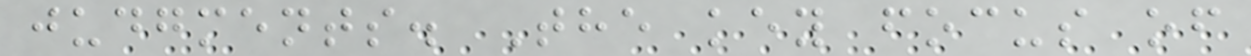judgments. The key focus of
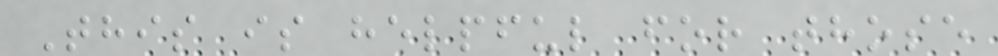This is helpful for those
